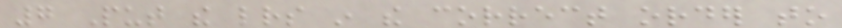7 Put the letters in the correct order to
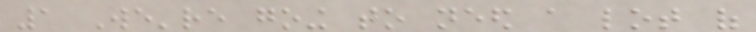1 We're going to need a lot of
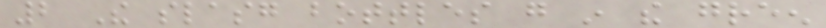2 The slasg bottles go in the green
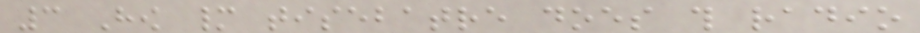3 How many tisebatre does this radio
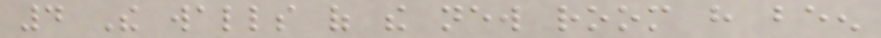4 The walls of the new room have been
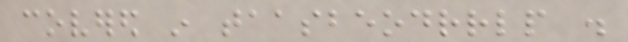covered in taasbeodrrlp .
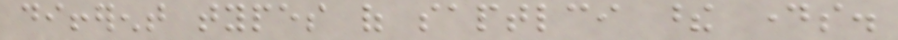different types of saptlci these days.
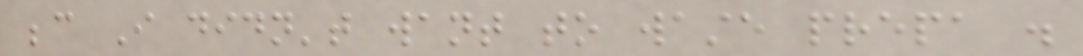because I didn't want to waste prepa .
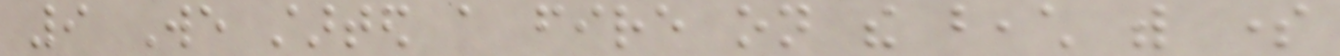9 We started a fire on the beach with some
